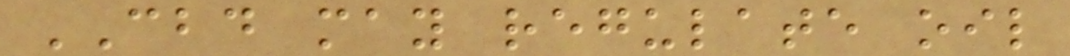CBD may regulate oil
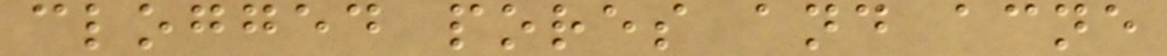clogged pores and acne
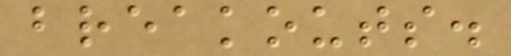breakouts.
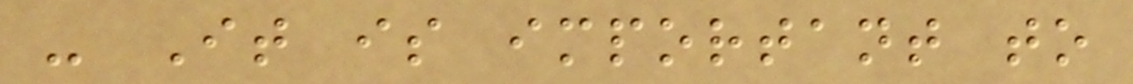- It is important to
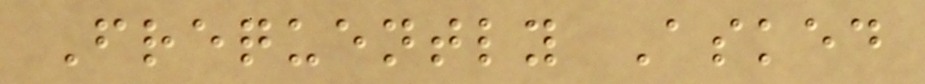Frequently Asked
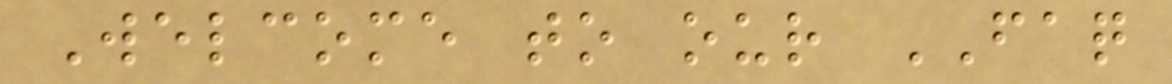Welcome to our FAQ
